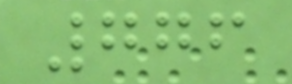776
